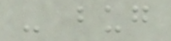- bug
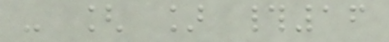- [ ] #16
